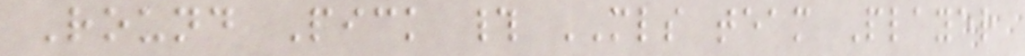Round Pick # MLS team Player
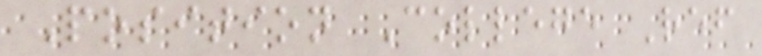Position College Ref
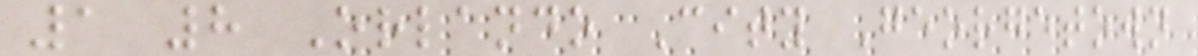1 8 Orlando City Georgetown
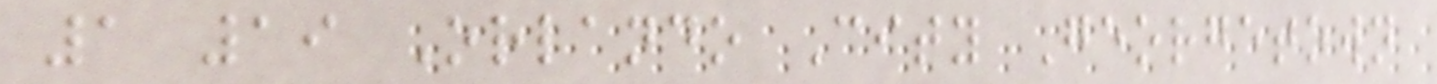1 19 Orlando City Georgetown
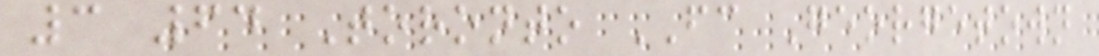3 64 Toronto FC Georgetown
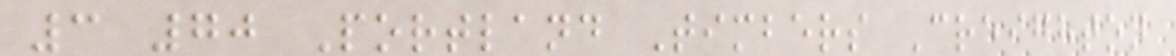3 70 Portland Timbers Creighton
